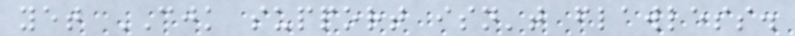yet CJK support isn't flawless.
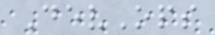DevOps
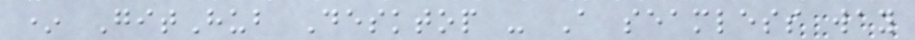* GitHub Desktop - A seamless way
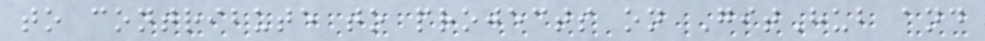to contribute to projects on GitHub and
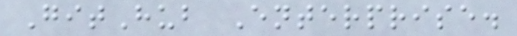GitHub Enterprise.
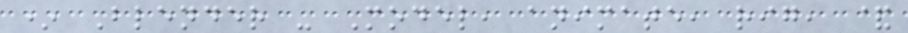* Blender - Model, animate, rig, &
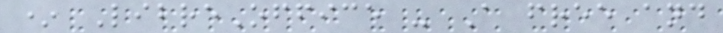* LibreOffice - A free and
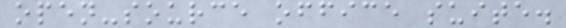open-source office suite.
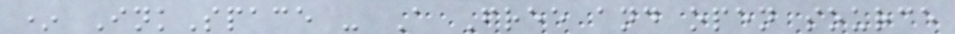* InkSpace - A Free and open source
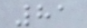81
